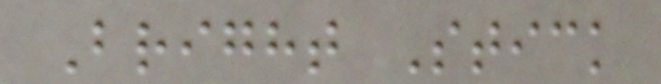Bright Stick
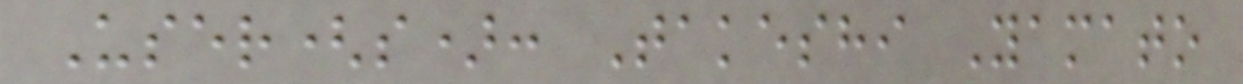User(s): Takeshi Yamato
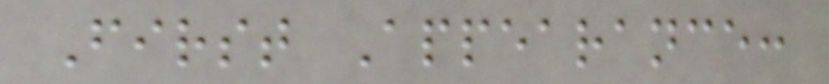First Appearance:
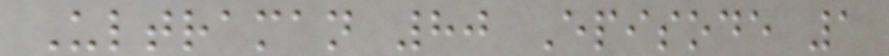Ultraman 80 Episode 1
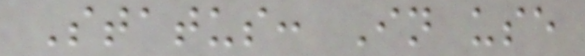Status: In use
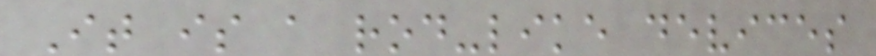It is a rod-like devices
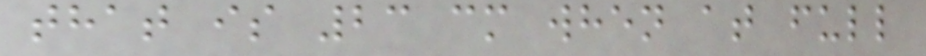that is 23 cm when at full
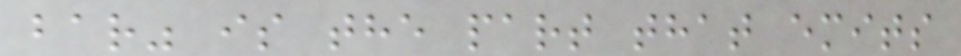bar" is the part that emits
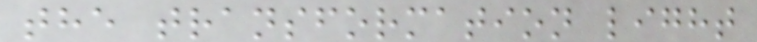the transformation light
